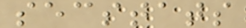secstats
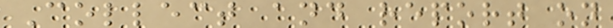Collect and report on
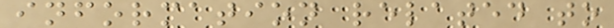information related to
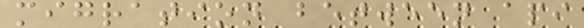migration between api
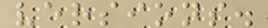versions.
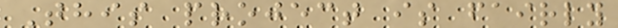This project is fairly
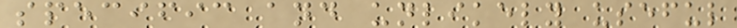specific and unlikely useful
